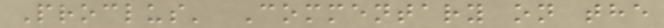Proclus' Commentary on the
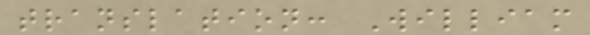translation: William
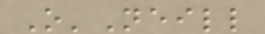O'Neill
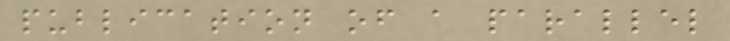publication of a parallel
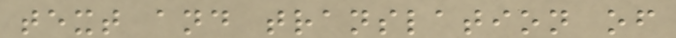text and translation of
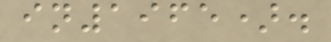in1965).
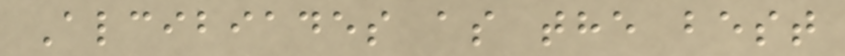Alcibiades as the best
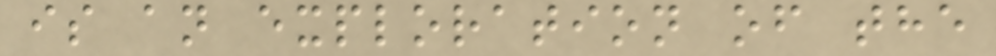is an exploration of the
